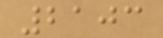2103
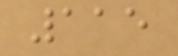115
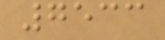7533
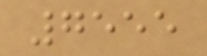7555
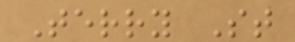Terry St
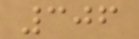306
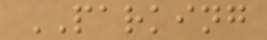PARKING
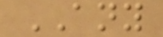ANY
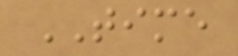TIME
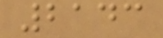2143
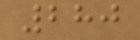280
